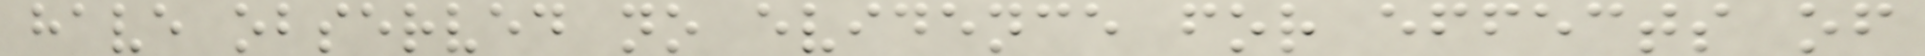have observed no evidence for effects of
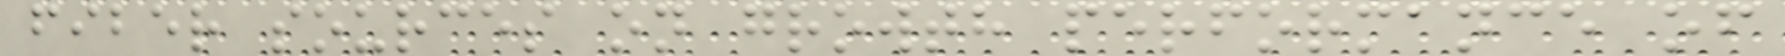fiber sources on growth performance of
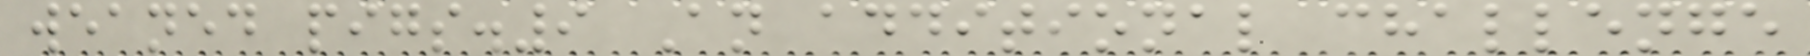weaned pigs.9 An additional challenge
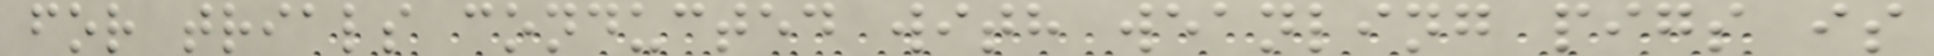for trials conducted with weanling pigs is
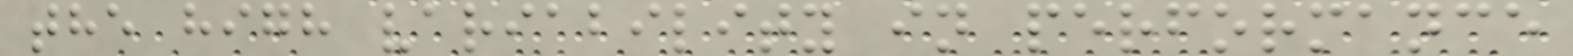the high variability in performance
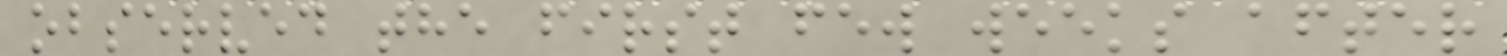observed the first few weeks after
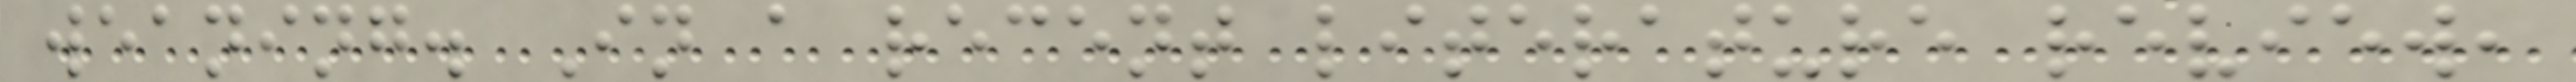weaning. In a recent literature review,
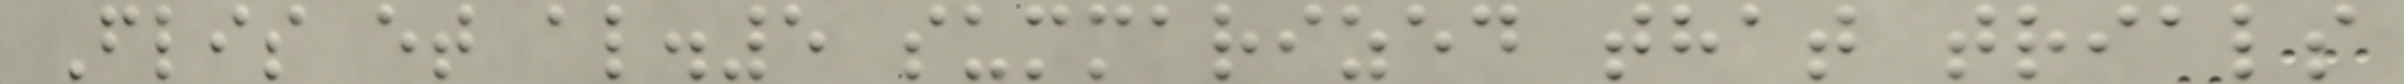Flis et al.5 summarized that trials
